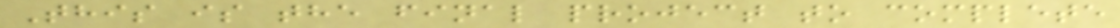This is the final project to complete
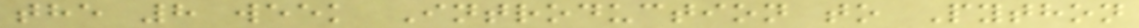the 8 week Introduction to Python
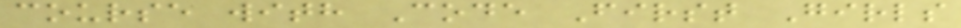course with Code First Girls
